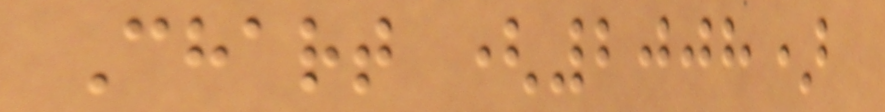Chart (2008)
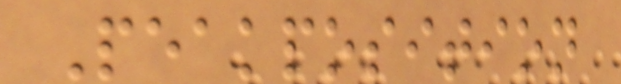Peakposition
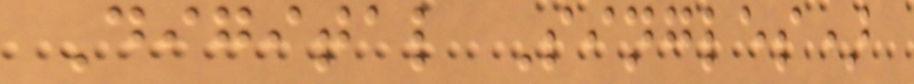Digital Singles)
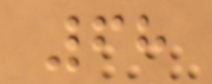68
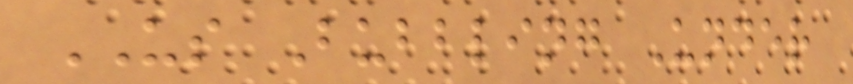US Bubbling Under
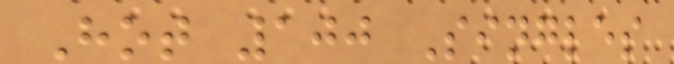Hot 100 Singles
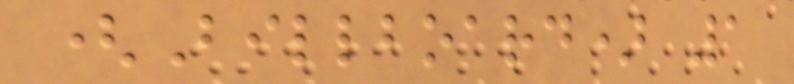(Billboard) 1
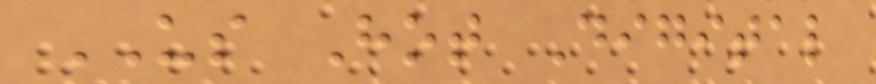US Hot Digital
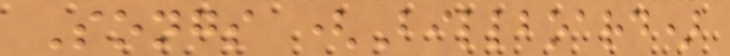Songs (Billboard)
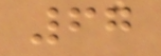67
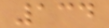134
